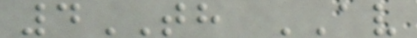4TH AV
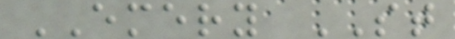EMERY ST
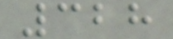328
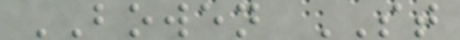BOWEN ST
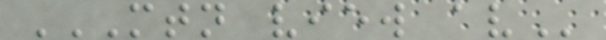MTN VIEW AV
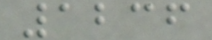1236
